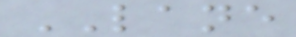LANE
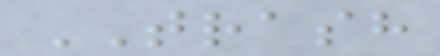TRASH
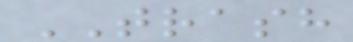TRASH
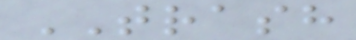TRASH
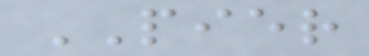PIER
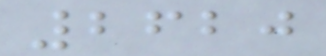2620
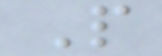P
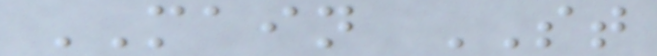MAIN ST
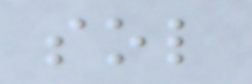sol
